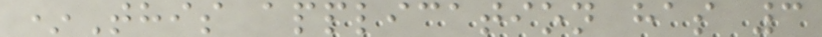*This application has 3
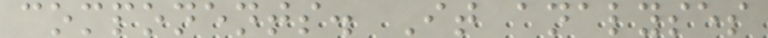components. It analyses
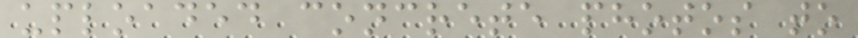uploaded concrete photos to
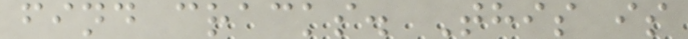find cracks. This is
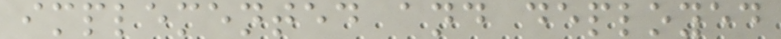implemented and deployed
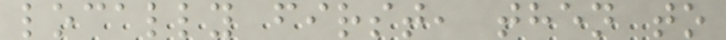locally first, then to
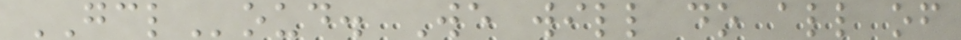GCLoud. We will do all of
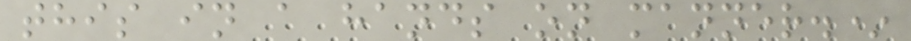this in a hands on manner.*
